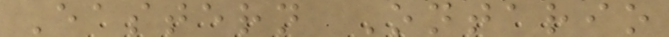Eastern Ontario
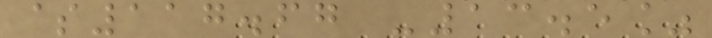$117.67 -13.5%
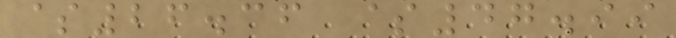$26.36 $47.99
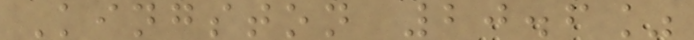Kingston 20.6%
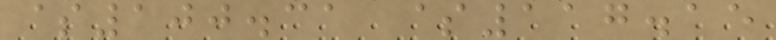$100.31 $117.15
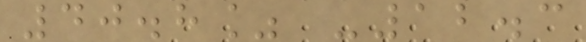40.8% -12.3
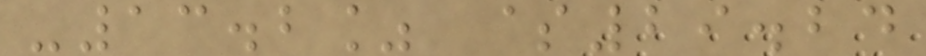-13.2% $29.24
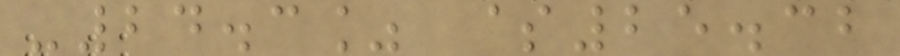-24.3% $25.32
